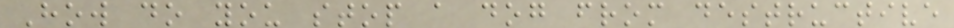How do you stop a dog from destructive
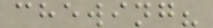chewing?
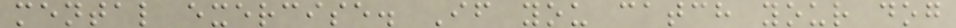mental exercise. If you catch your dog
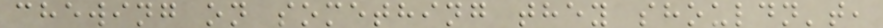chewing on something they shouldn't,
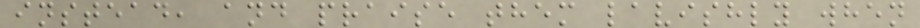instead, and praise them lavishly when
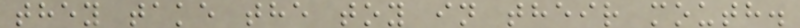they take the toy in their mouth.
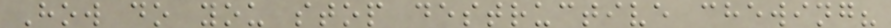How do you stop destructive chewing?
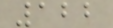122
